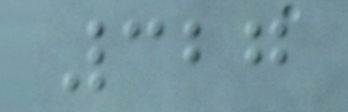327
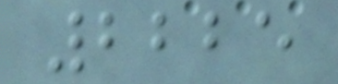2225
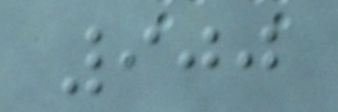900
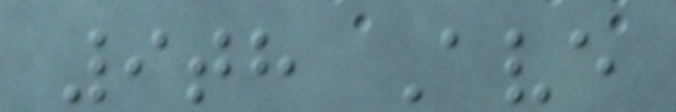9th Ave
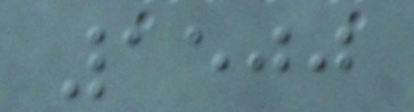1500
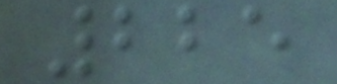225
